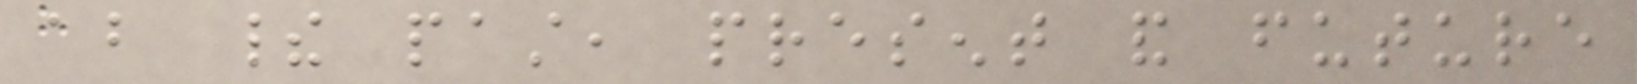about their past, present and future
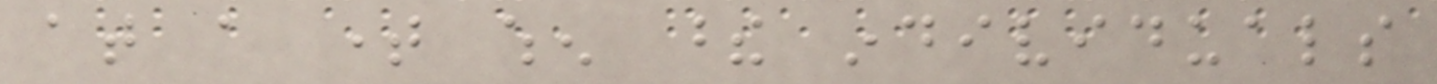at a time when these individuals
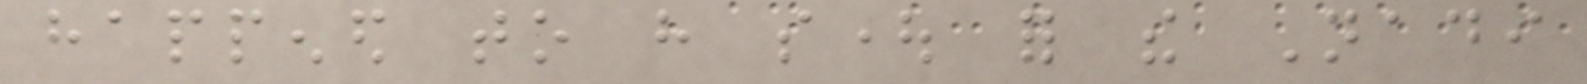happened to have sought for the Nadi
